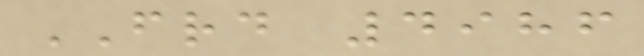FRD 4986
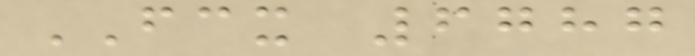FCX 6787
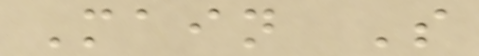Main S
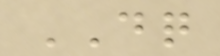DQ
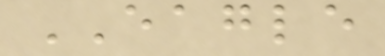EAGLE
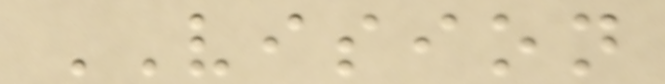VISION
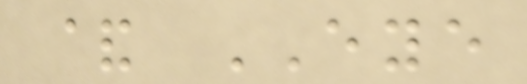& EYE
